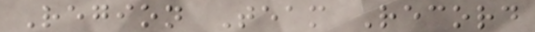Region Team Record
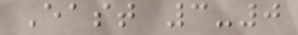East 3-0
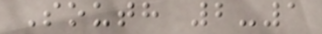South 2-1
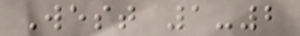West 1-2
